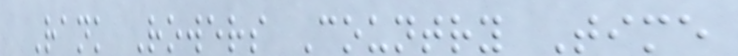Rank Rowers Country Time
